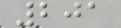201
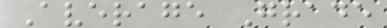Average Grade
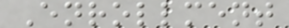Enrollment
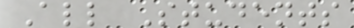All Students
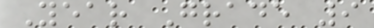Year Grade 9
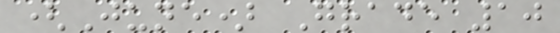(June) Grade 10
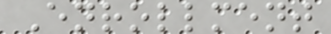Enrollment
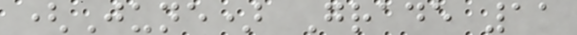(June) Grade 11
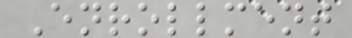Enrollment
